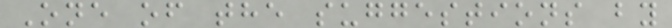One of the suggestions by
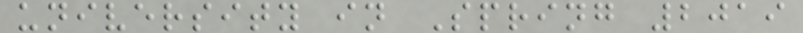university in Spring 2019
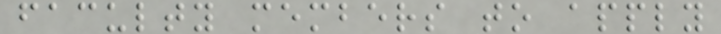faculty members to apply
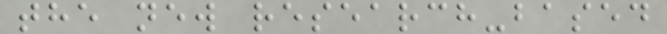the new research-based
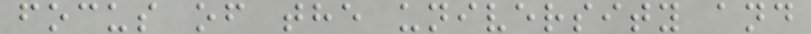focus of the university and
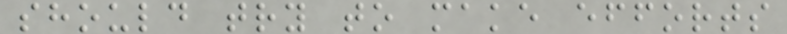should try to make efforts
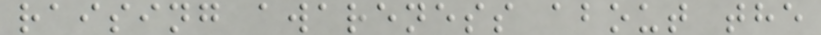raising awareness about the
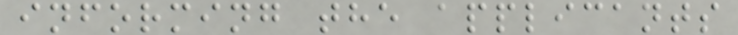informing the applicants
